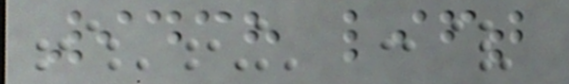9438 lift
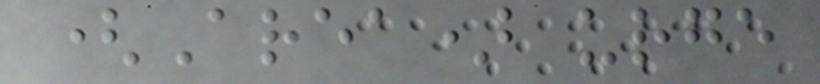(Area) urge
